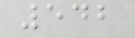542
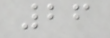26
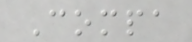Compa
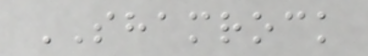SHAMROCK
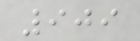909
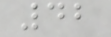42
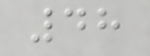48
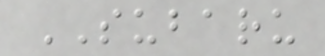SUBARU
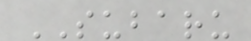SUBARU
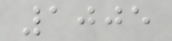1005
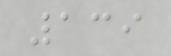139
